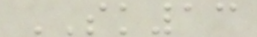SK13
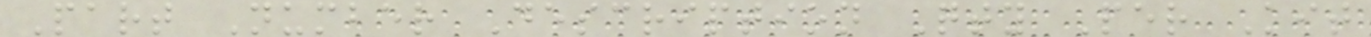Part Number Description Qty Per Kit
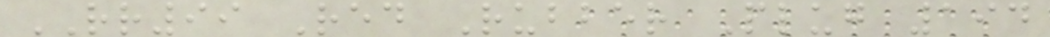RR99 Red Rubber Plug 194
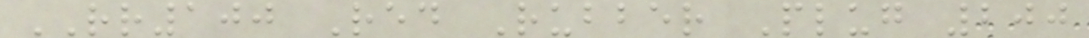RR100 Red Rubber Plug 200
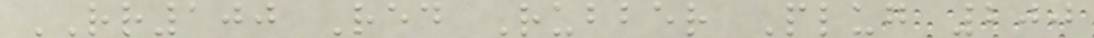RR100 Red Rubber Plug 200
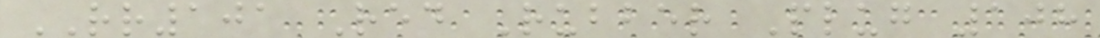RR101 Red Rubber Plug 108
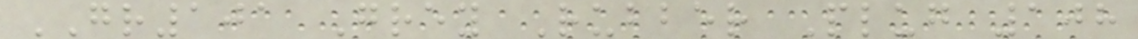GR101 Grey Rubber Plug 108
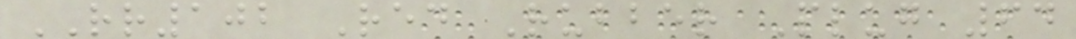RR102 Red Rubber Plug 64
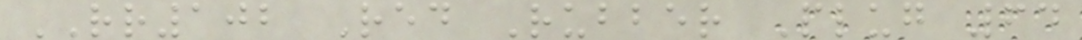RR102 Red Rubber Plug 64
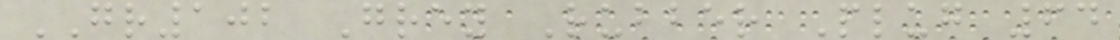GR102 Grey Rubber Plug 64
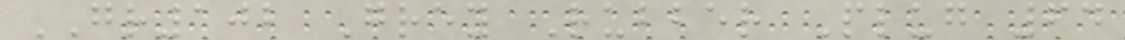GR102 Grey Rubber Plug 64
